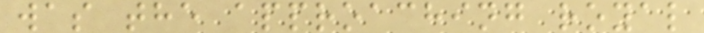was the approaching royal
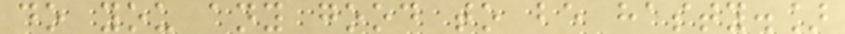do you any good to be hasty.]
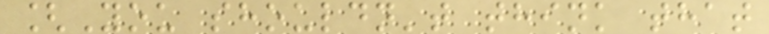[You shouldn't think that
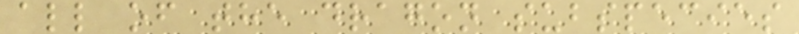all of the dragon subspecies
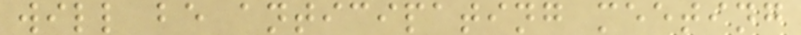will be anticipating meeting
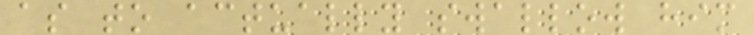as to actually swallow him
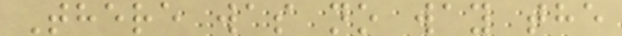There was no way the
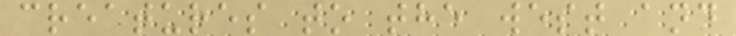creatures to the west and
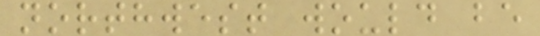northwest would be
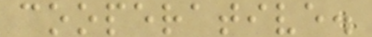cooperative.
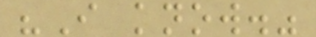"I know."
